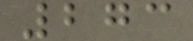273
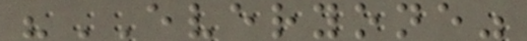"EVERYONE"
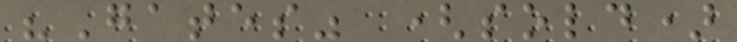"Gates" (sold)
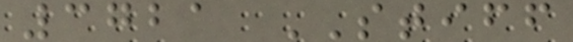3721 STIFF
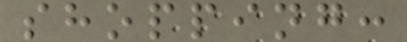shopping:
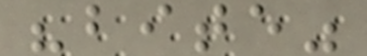"bite"
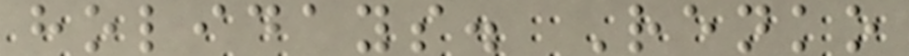holidays. Renko
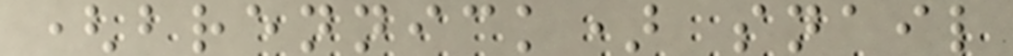(brennick) snail
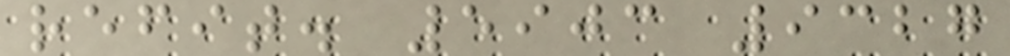refit. 5903 9327
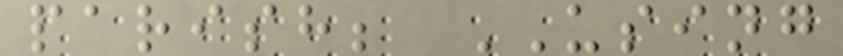parish; USING
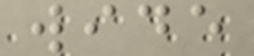wide
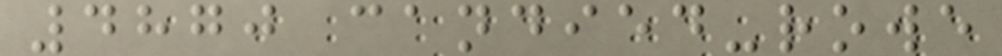4870 candied-rowe
